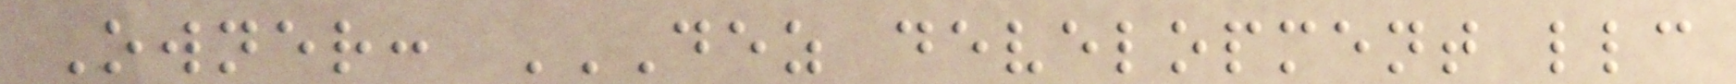Owner: DEZ DEVELOPMENT LLC
